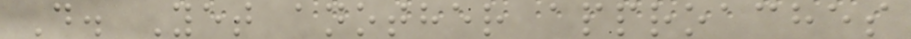D. Yet another approaches
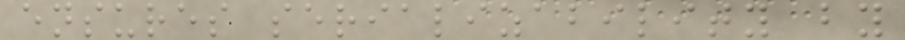ensures serializability by
